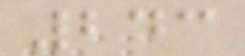243
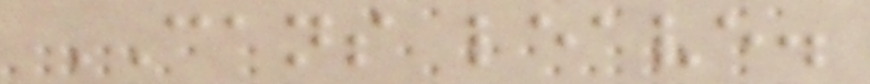CANS leave.
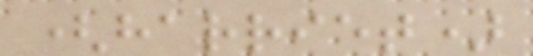(harriet)
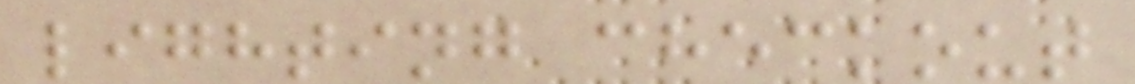lighting checkout
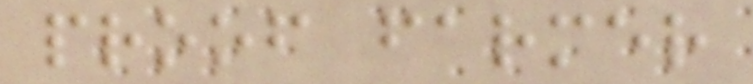proof farmer
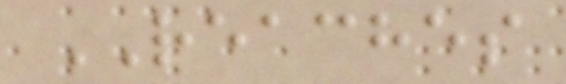REACHES
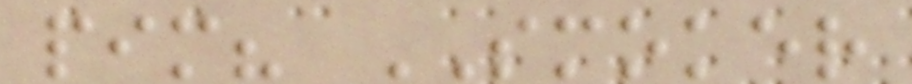pim? SMOKER
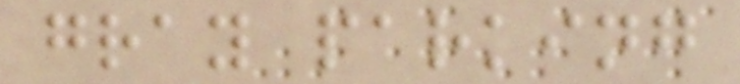gray parking
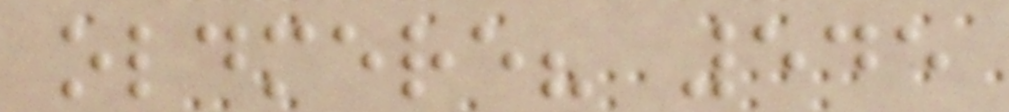oldmere? 545
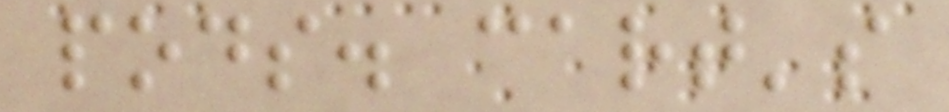pods. cart's
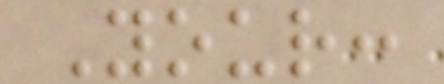Your:
